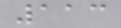113
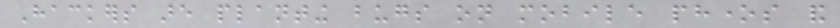Hackers are planting bugs on mobile phones and
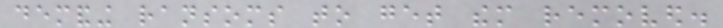demanding ransoms to get them removed.
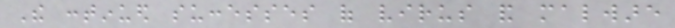The continued successes of virus and malware
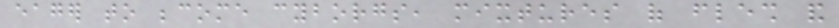eager to become cyborgs, mixtures of flesh and
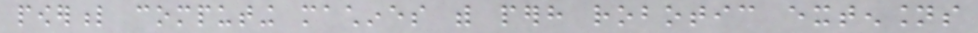powerful computing machines with perhaps robotic extensions
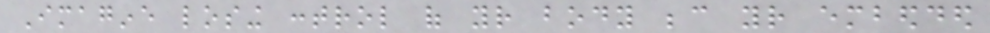Imagine losing control of your body because your embedded
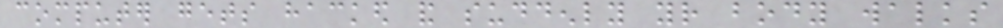computer gets hacked and suddenly your body walks
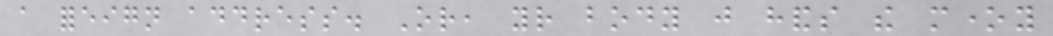a foreign address. Or, your body just hands the money
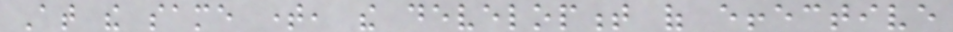At the same time, the development of effective
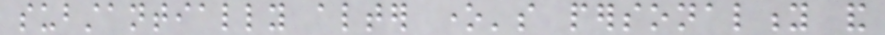substantially alter one's personality and
